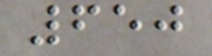650
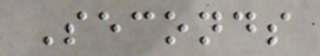Seconds
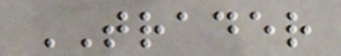TRADER
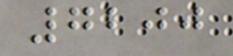7200
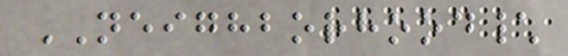NEIGHBORHOOD\
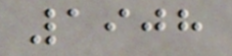1908
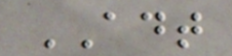ADT
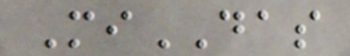MiDAS
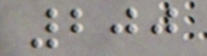200
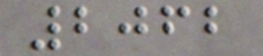2062
